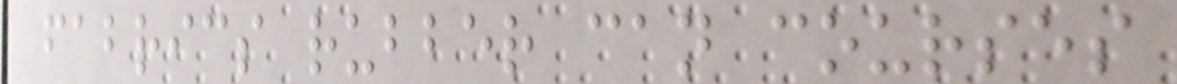fabrics rubber can courses
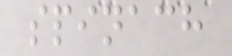spinach
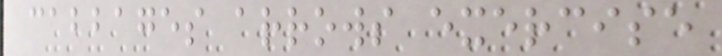cabbages arrows exercise
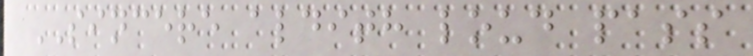SINCERE aldith loud pass
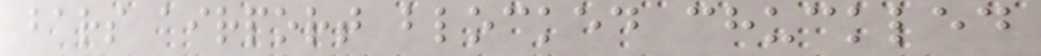bars airport blocked chuckled
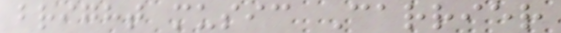bright music Carrier
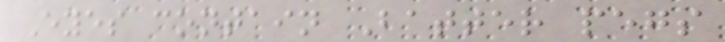Eyes contain Batter pegs
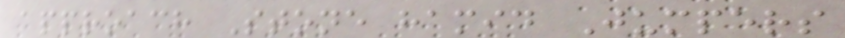approach Stone hamid Jumpers
